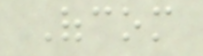Ofcom
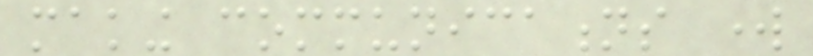making communications work
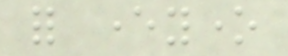for everyone
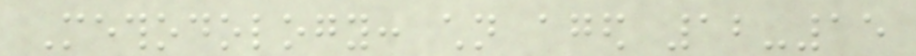Methodology: children aged 12-15
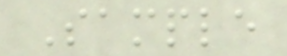Sample
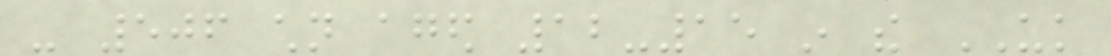- 506 children aged 12-15 in the UK
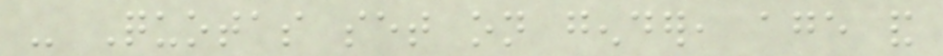- Quotas set on gender, age and
